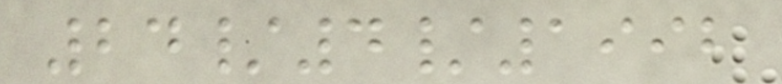24/4/1992
